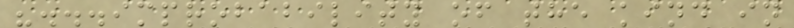"...improbability of the kind in
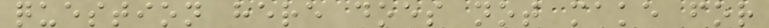question here does not make for
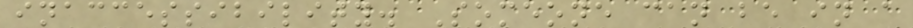inaccessibility. Someone can be in a
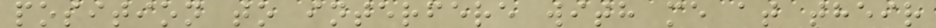position to interfere with me at their
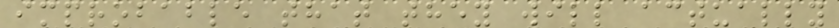improbable that they will actually
